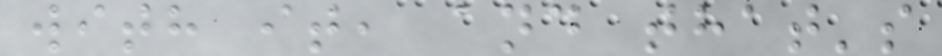with it, and that's
